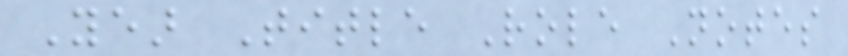Year Title Role Notes
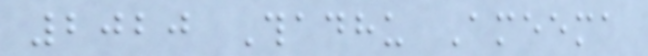2020 Thadhu Ameema
